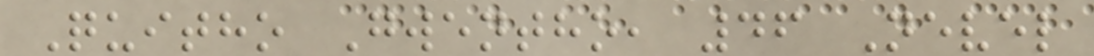Quitho Gwentho, 46 Nevel
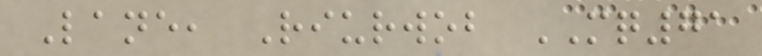Lane, Riurwob MQ71
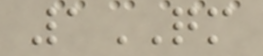1QM
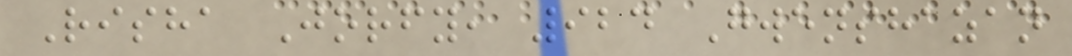Risha Jorfy, 924 Gwenshazan
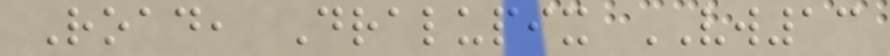Road, Dralupix VW13
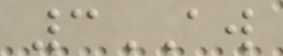3AW
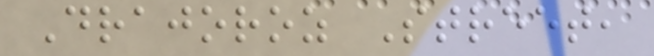Drajoroz Street,
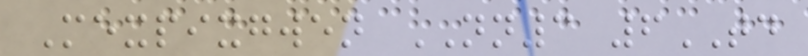Mexpixgwen NN3 6TD
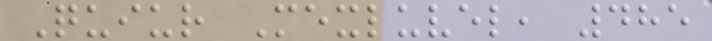Quiur Mexluvel, 485
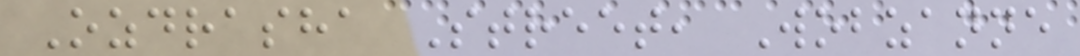Ozdrasha Street, Wobzanne
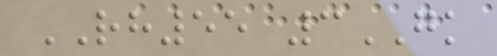RH55 3GK
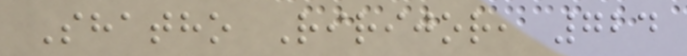Shatho Ririjor, 724
